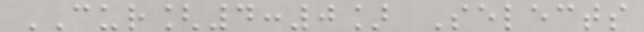CUR[4:0] Selects
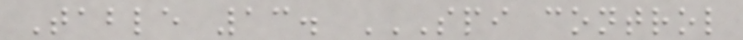Table 13. SPI CONTROL
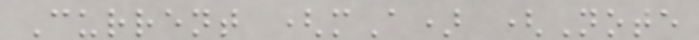Current (mA) (Note
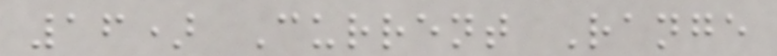16) Current Range
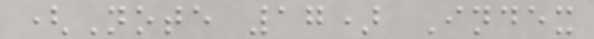(Note 17) Index
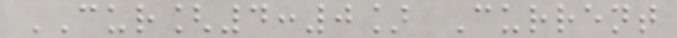CUR[4:0] Current
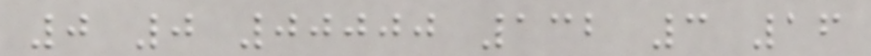0 0 00000 132 3 16
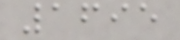1695
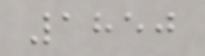1850
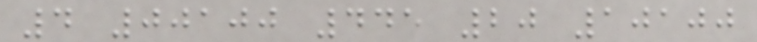4 00100 445 20 10100
